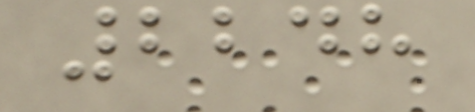2248
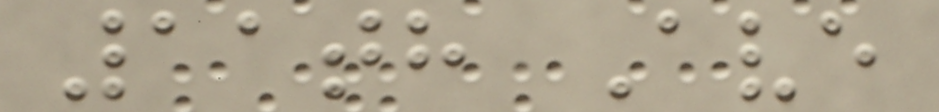11th Ave
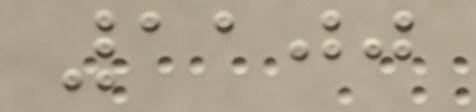1100
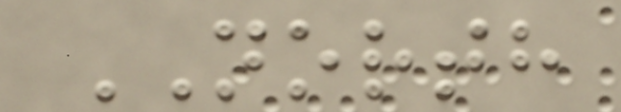NORTH
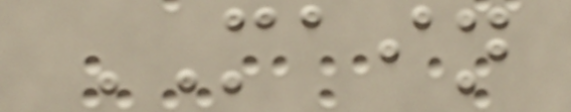MAIN
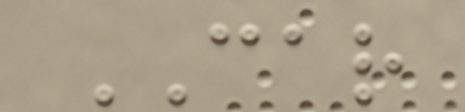CAR
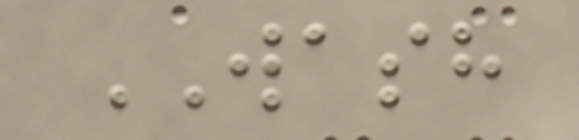WASH
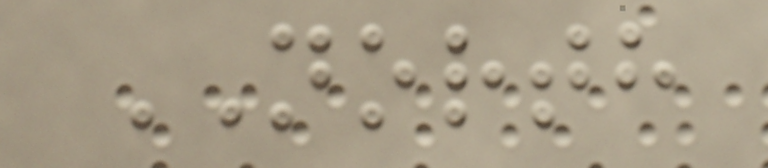NORTH
